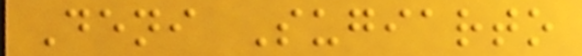Deni Sugiarto
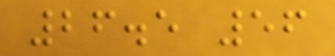26.5 56
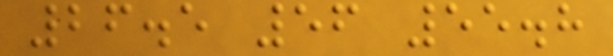26.5 56 55.8
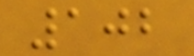102
